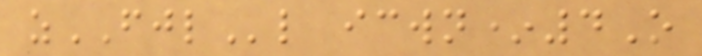zFJLl icwn*4O
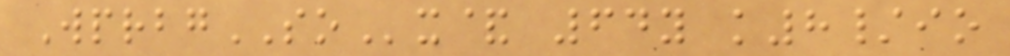WprbgSOx& 64y k8/io
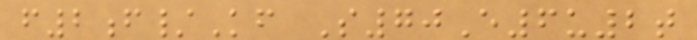f2f/Kf S70E6u2t
